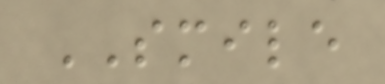SMILE
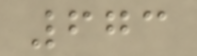673
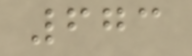673
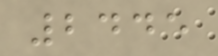2445
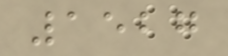1527
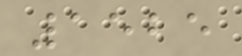1525
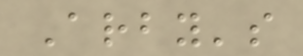Arby's
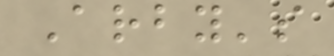Arby's
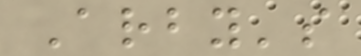Arby's
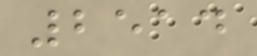2514
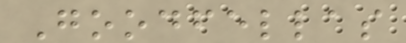Goodfellas
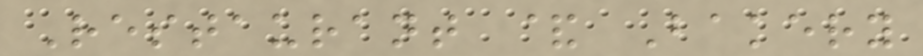Restaurant & Bakery
